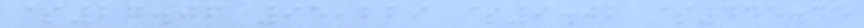$27.06 95,229 $9.02 $445.45
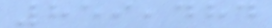859,484
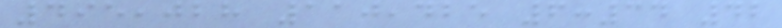495,028 110,425 6:34 42
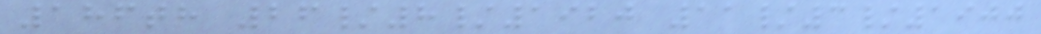186th 26/8/1920 11/3/1900
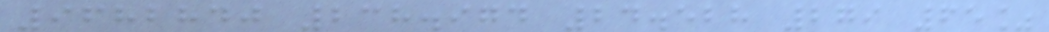9682840 238.974 24.528 279 65%
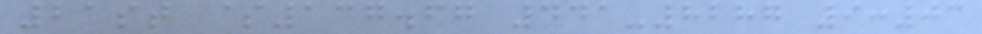21st $137.67 441-8287 9:03
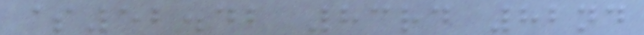$52.42 83rd 82nd
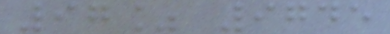97% 9745
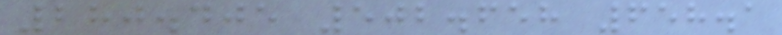280.405 502.658 658.1
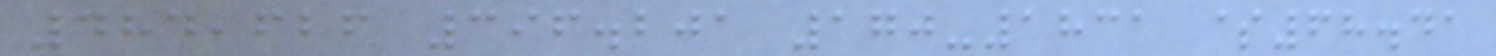484,626 396.201 170-1831 $68.41
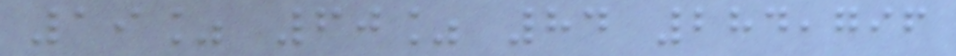19% 60% 84 284,796
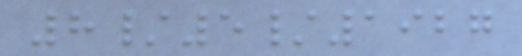8/5/1927
